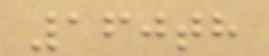160th
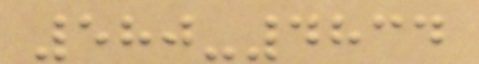580-4834
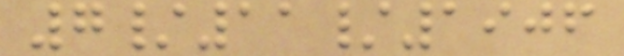7/11/1906
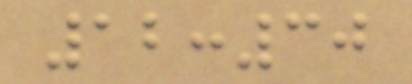12:30
